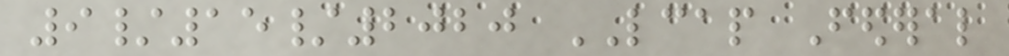9/15/2020 LCAP Federal
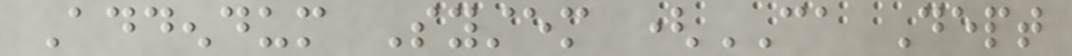Addendum System (CA Dept
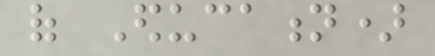of Education)
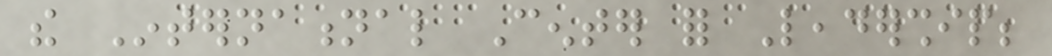the International Center for Leadership;
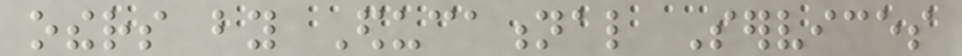others by Educational Services
